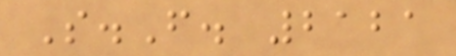S.F. 2121
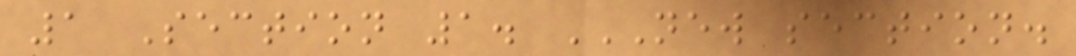1 Section 1. NEW SECTION.
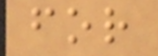for
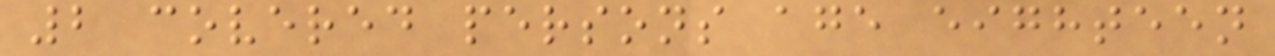2 covered persons age eighteen
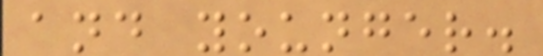and younger.
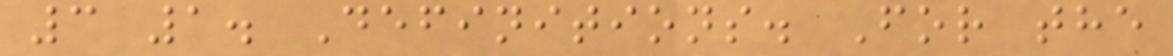3 1. Definitions. For the
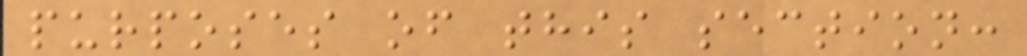purposes of this section:
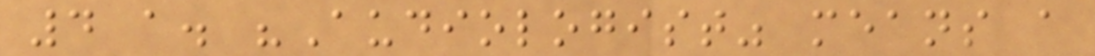4 a. "Audiologist" means a
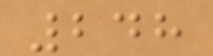248
